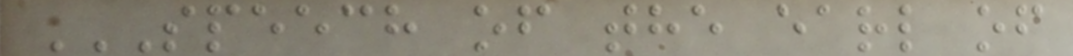SPEECH OF THE EARL OF
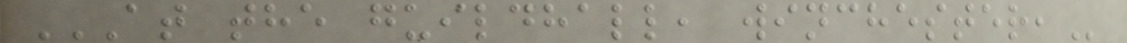AT THE GUILDHALL, WINCHESTER,
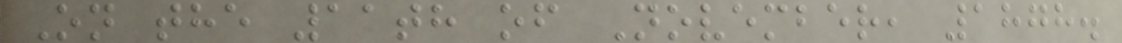On the 11th of November, 1878.
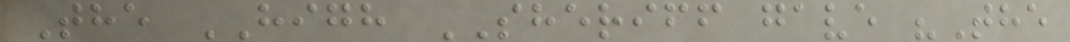The HIGH SHERIFF gave "The
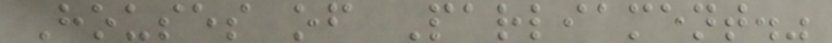Houses of Parliament."
